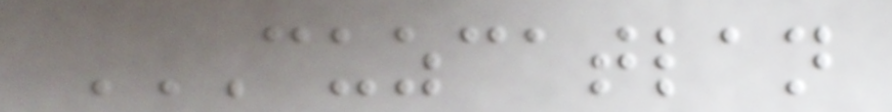CUZCATLAN
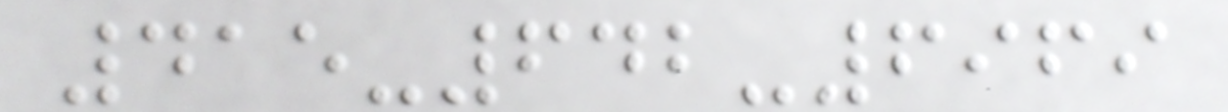415-642-6969
